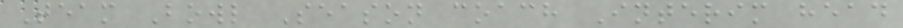Team Bowl Season coach Interim head
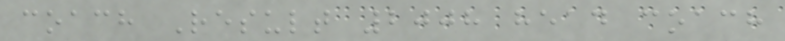coach Result 2008 head coach
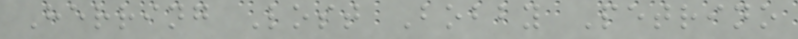Herring Lost Bobby Petrino
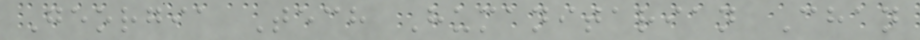Georgia Tech Humanitarian Chan
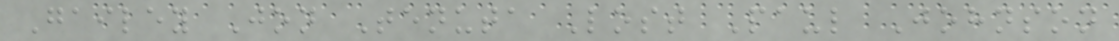Gailey Jon Tenuta Lost Paul Johnson
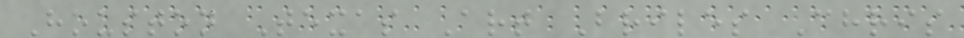Houston Texas Art Briles Chris
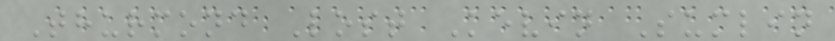Thurmond Lost Kevin Sumlin
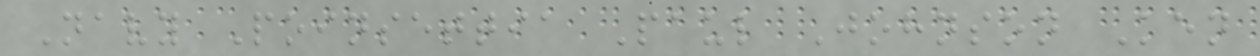Navy Poinsettia Paul Johnson Ken
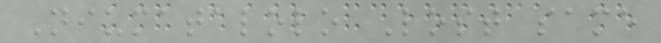Niumatalolo Lost same
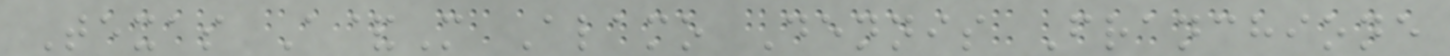Texas A&M Alamo Dennis Franchione
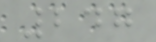247
